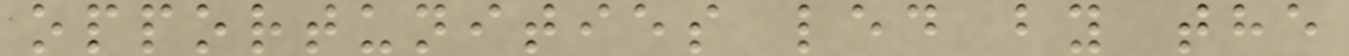opportunities led by the
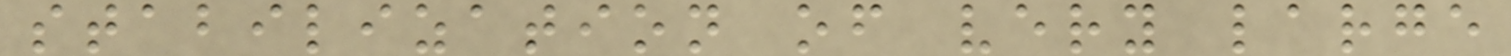stabilization of very large
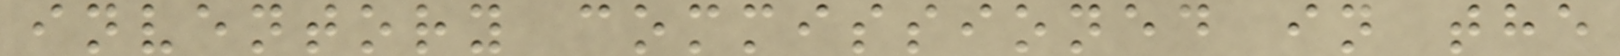inventory commissioned in the
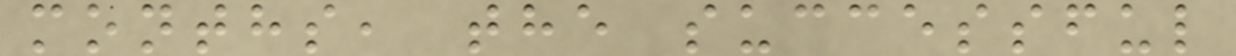months, the successful
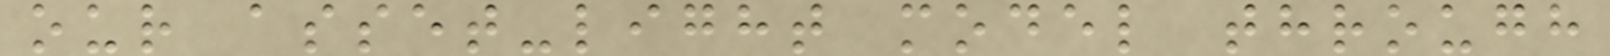our asset-light model through
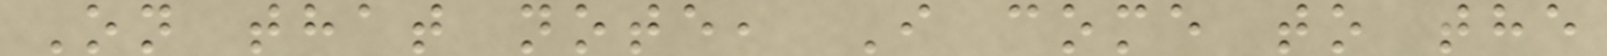On that note, I come to the
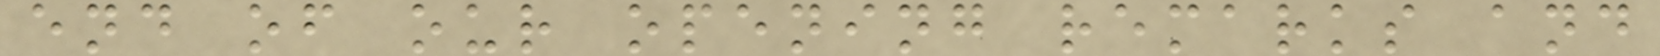end of our opening remarks and
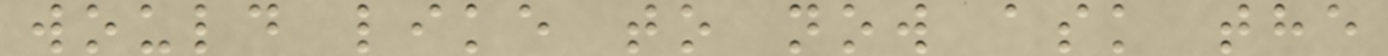would like to now ask the
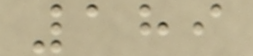189
